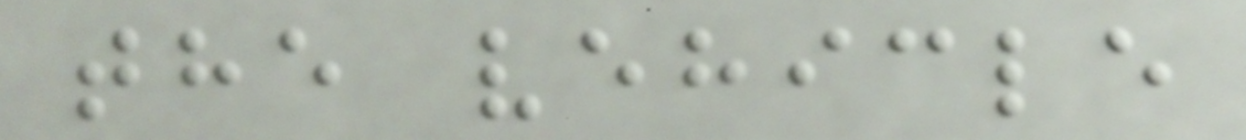the vehicle
